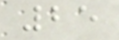25
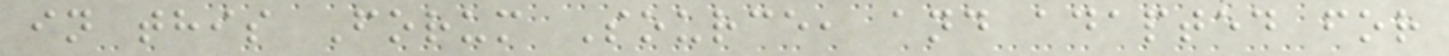in this Forum Source, and adapted for
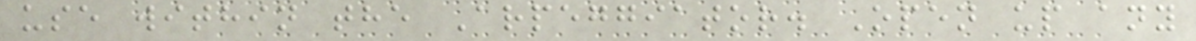use within the Arpeggiator. Open up any
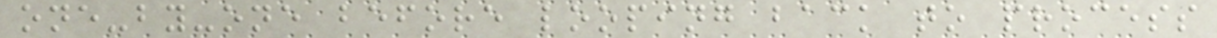one-by-one before looping back to process
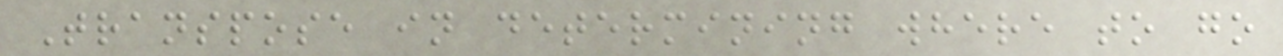Transpose in determining where to go
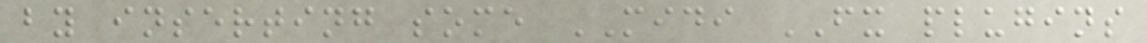by inserting some MIDI FX plugins
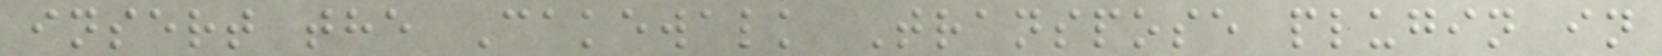insert the Cakewalk Transpose plugin in
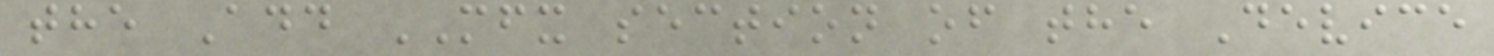the Add MFX section of the Device
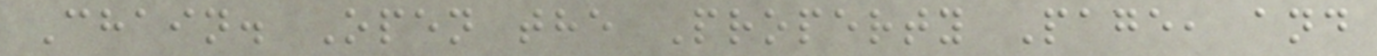Chain. Open the Property Page, and
